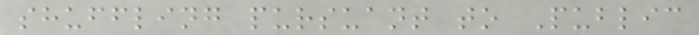shuffling pursuant to Public
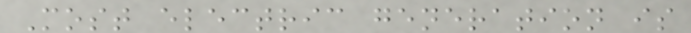Most electric generation is
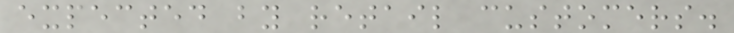expected by retail customers.
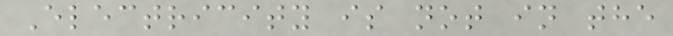Electricity is not in the
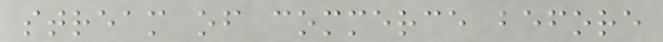stream of commerce before
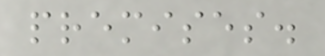premises.
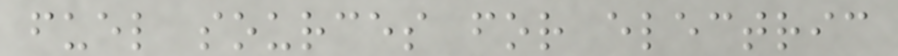fuel sources for electric
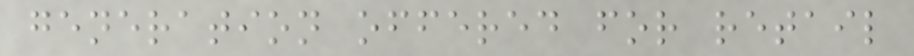generation offered for retail
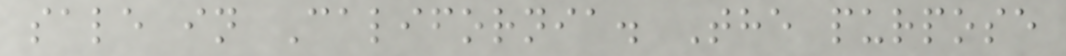sale in California. The purpose
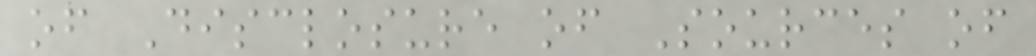of Disclosure of Sources of
